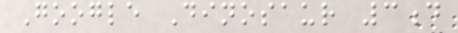Google Dinosaur 3d
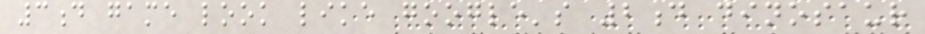3d game look like google's 2d dinosaur
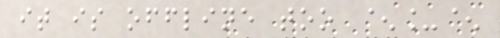it is offline too ^_^
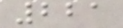221
